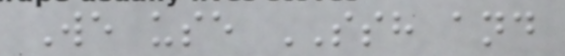We use SSH and
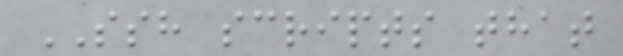SSH scripts that
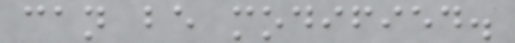can be modified.
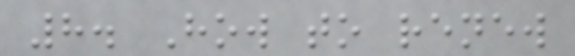8. How to renew
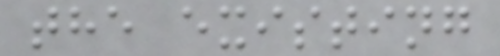the existing
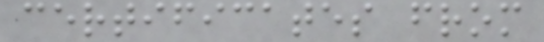certificates from
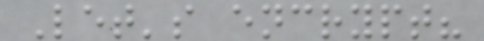Let's encrypt?
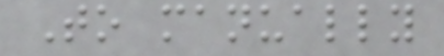To manually
